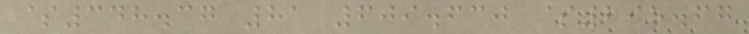$348.37 81 609.630 $295.67
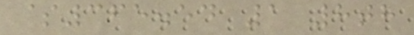$365.54 1 8th
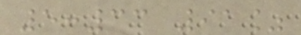5:33 91%
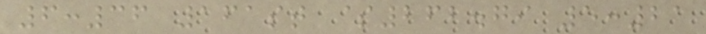6:36 161st $262.79 5:21
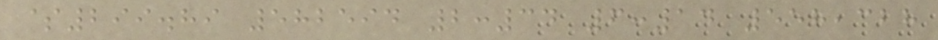$299.89 582594 2:34 6:14 558,328
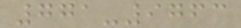771-9763
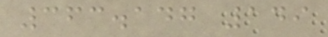363.147 149
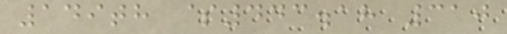149th $443.18 310
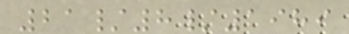21/8/1989
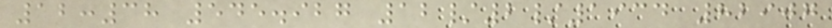12:38 545.927 12/2/1934 82907
